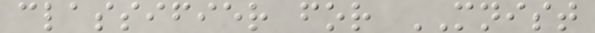classifier for MNIST
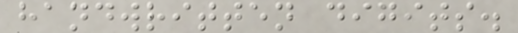handwritten digits.
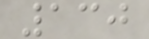130
